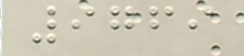9769
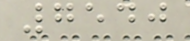7540
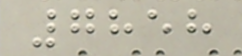7858
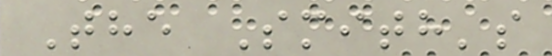The Smith's
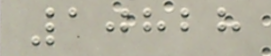10828
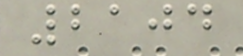2104
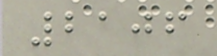2106
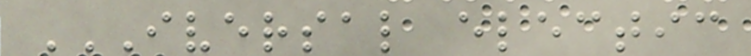IVERSAL ELECTIC
